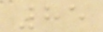85
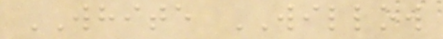WHITE WILLOW
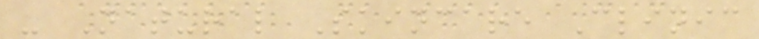- Natural Skincare Clinic
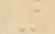-
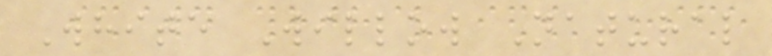White Willow Natural
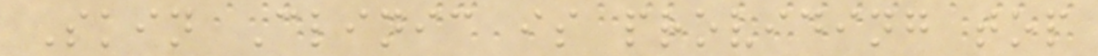Skin Clinic is providing top
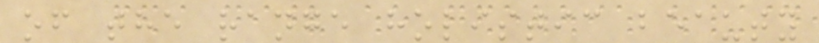of the range holistic beauty
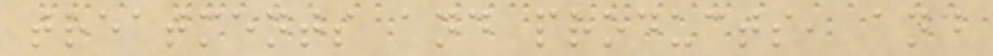treatments and products, and
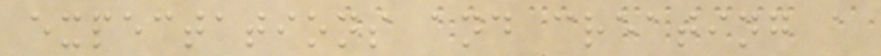expectations and creating a
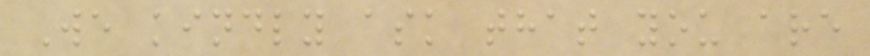We kindly ask that you are
